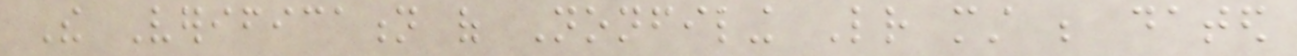The Verification of Nonfiling Letter must be dated
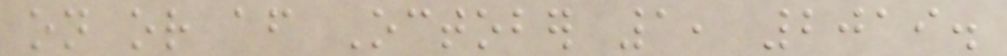on or after October 1, 2019.
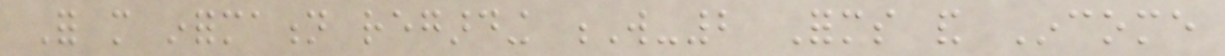For more information regarding W-2 Forms and Income
